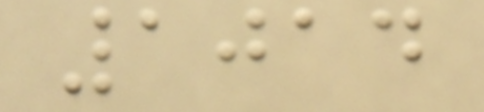1014
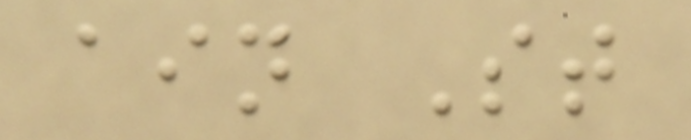ain St
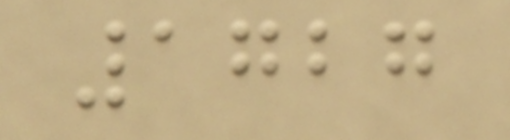1727
